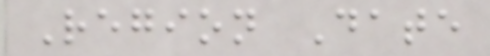Region Date
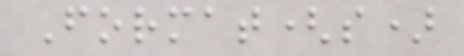Format(s)
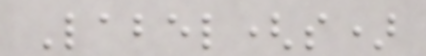Label(s)
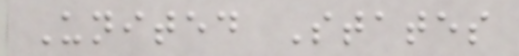United States
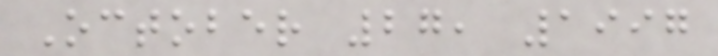October 27, 1997
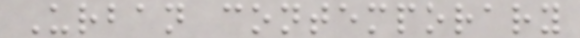Urban contemporary
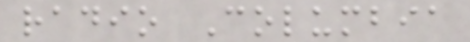radio Columbia
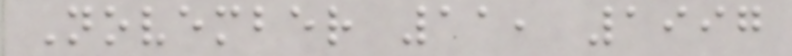November 11, 1997
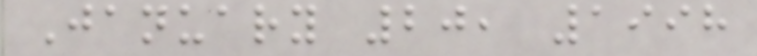January 20, 1998
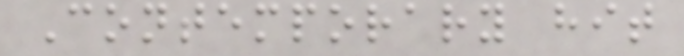Contemporary hit
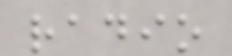radio
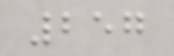257
